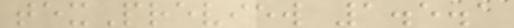texPreview 1.5.1
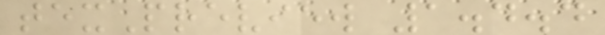texPreview 1.4.4
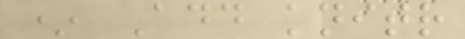* Add knitr
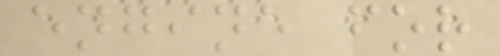engine for
